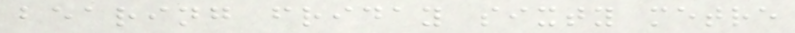bearing friday sixty metre
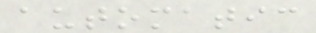automatic
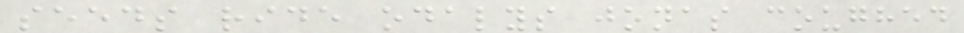seeds ride odalys jonas coughed
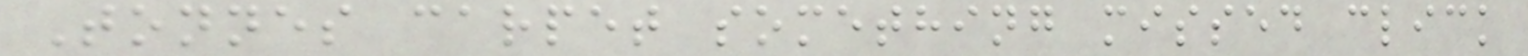Tonnes carpet something missed click
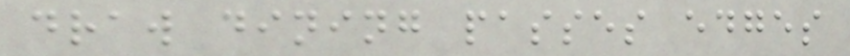draw dining passes edges
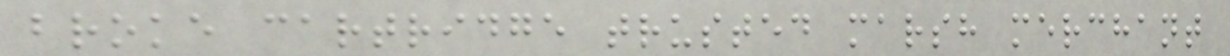broke cartridge trusted marsh merchant
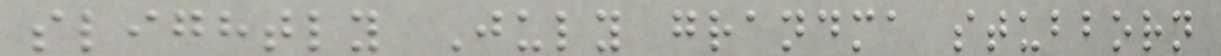slightly July grandma stubborn
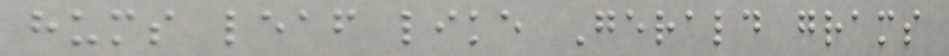hums leaf like Gerald grams
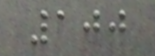100
